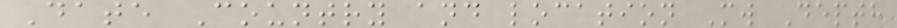Date Country and location Mw Depth
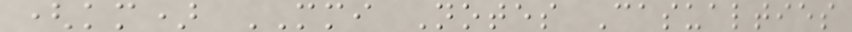(km) MMI Notes Casualties
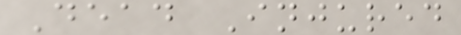Dead Injured
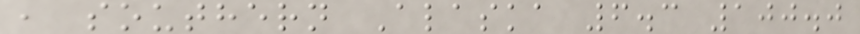, southern Alaska 6.3 100.0
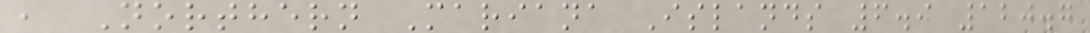, Northern Mariana Islands 6.9 120.7
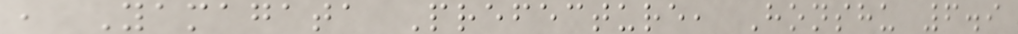, Yamagata Prefecture, Honshu 6.9
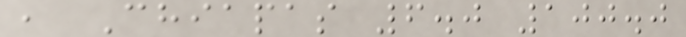, Chiapas 6.0 100.0
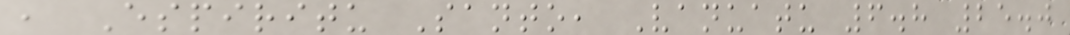, Espiritu Santo, Vanuatu 6.8 25.0
